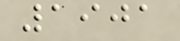1901
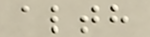alth
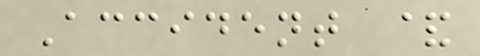Accident &
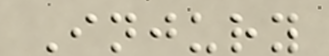Injury
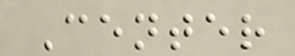Center
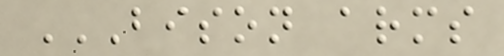BISON ARMS
